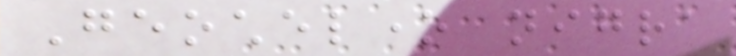Geochelone nigra
